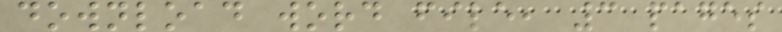download word file, 3 pages
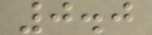0.0
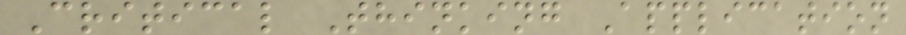Critical Thinking Application
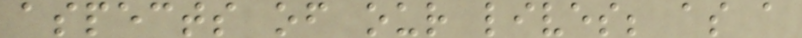aspects of our lives; as a
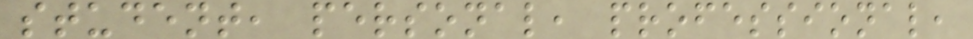student, personal, professional,
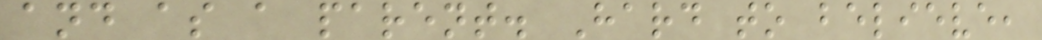and as a parent. Hard to believe,
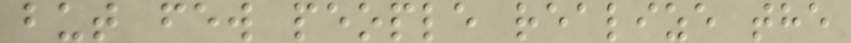but few people realize the
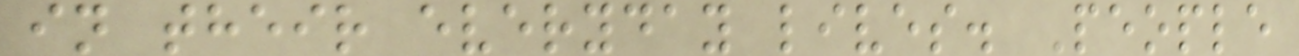in their everyday lives. People
